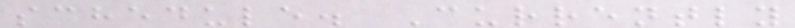schedule. Currently
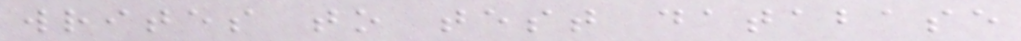writes to test database
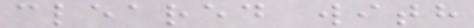cleared with
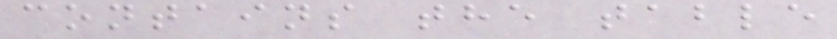contains the table
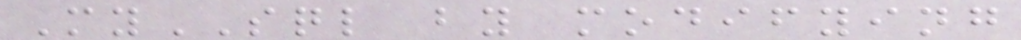MySQL by modifying
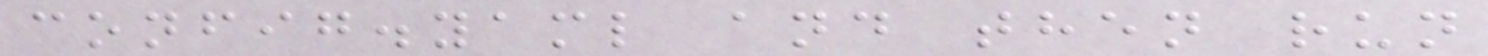config.yaml and then run
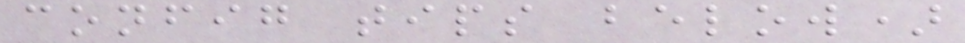config tips below)
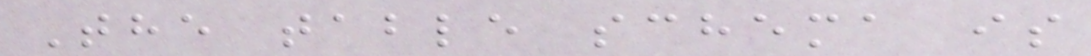The table schema is
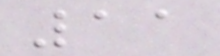11
